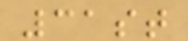31st
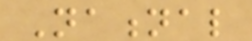National
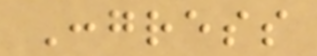Congress
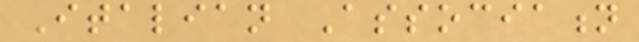Italian Association
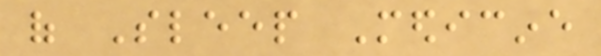of Sleep Medicine
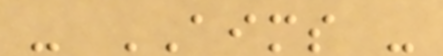- AIMS -
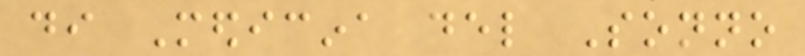di Medicina del Sonno
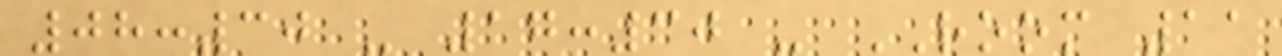08:30 - 17:30 - ROOM 11
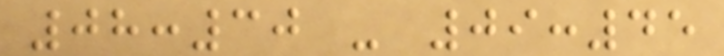08:30 - 09:45
